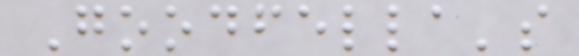Goodfella's
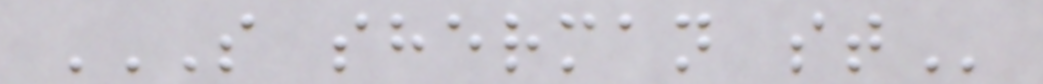S SHERMAN ST
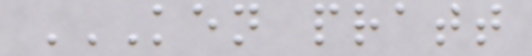KEN PRATT
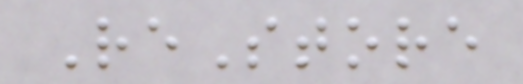ReStore
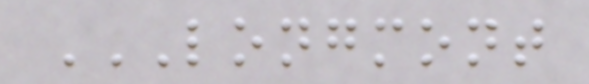LONGMONT
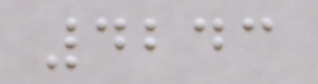4243
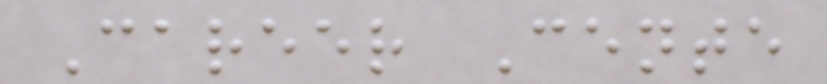Career Cente
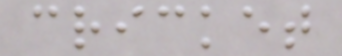cricket
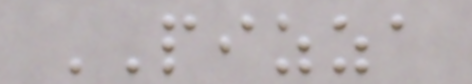PIZZA
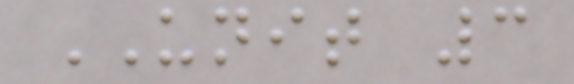UNIT 3
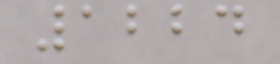1224
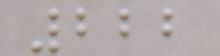222
